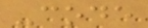-code
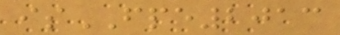isFPE2013
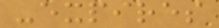-expires
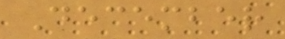December
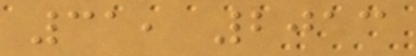31, 2013
